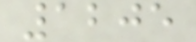1205
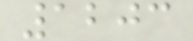1203
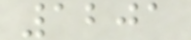1201
